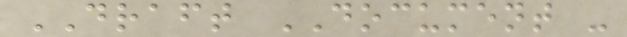DRAFT DOCUMENT -
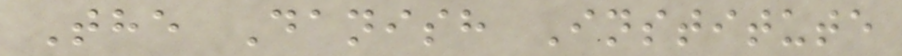The Danish Institute
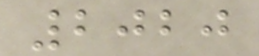2020
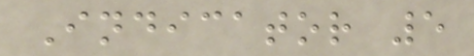Indicator 5
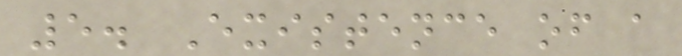5. Existence of a
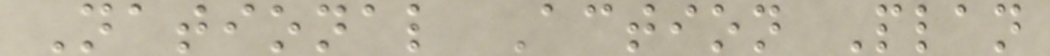National Action Plan
